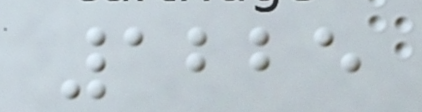1225
